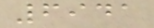6941
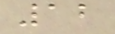12
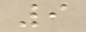9
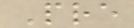Pre
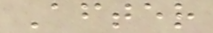After
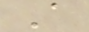A
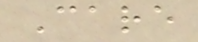Care
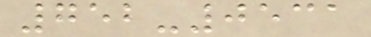752-0531
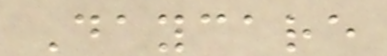Daycare
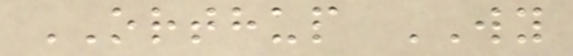ORTHUP WY
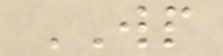WP
